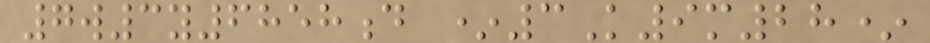7w3y6858d *3K9m28*
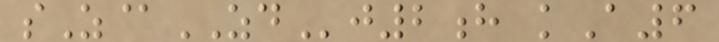sZ@ZDj2h kA6
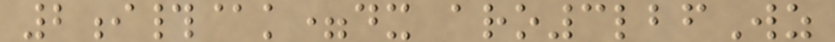2i#@k=dx aro3lbfWz
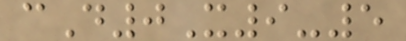cD0X9-5
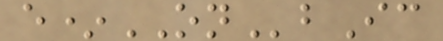e*ONbIc
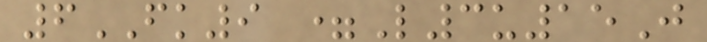6FK9 =L3u15J
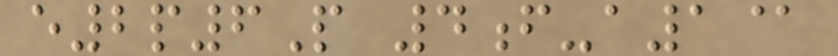e2p6P 4f-a1@
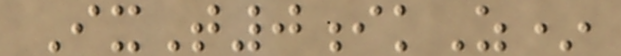IxT0ikZ*
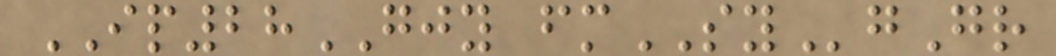IP28GJY fmSYgGr
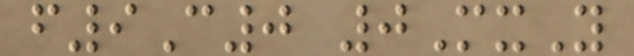f9C0 0MxY
